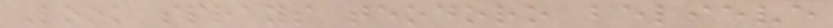Look sprays teodoro believe
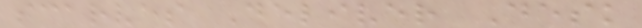scarves Deliver Desk
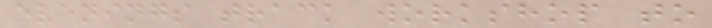evenings track workshop to
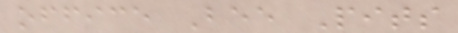office Bee Pits
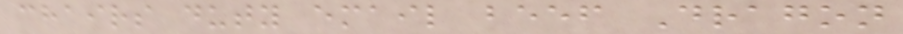chairs duty email beef Dragon
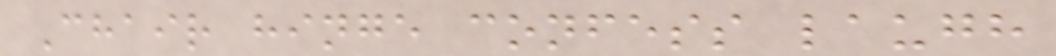Chair hinge confess laugh
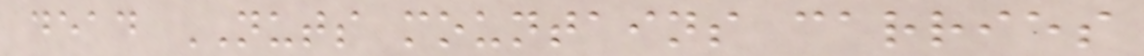dead NUTS mountains carries
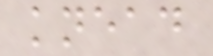knead
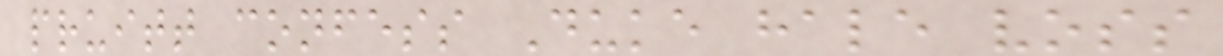pruitt confess Duke hale voss
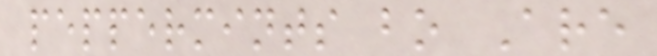peppermints bo Are
